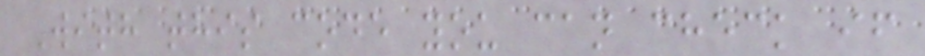With this code you can check if
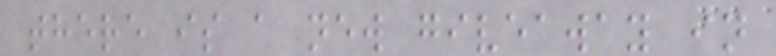there is a new giveaway in
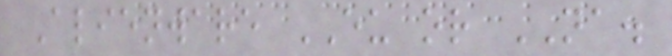Alienware EU or NA.
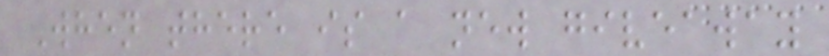When there is a new giveaway
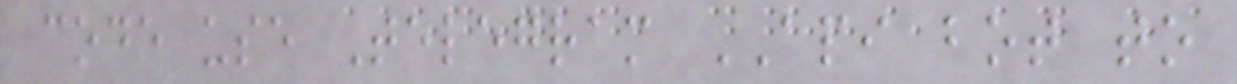code use Telegram API bot to
